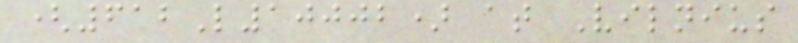(612L10002) at Vilnius
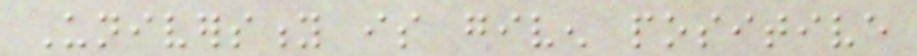University is given positive
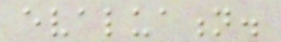evaluation.
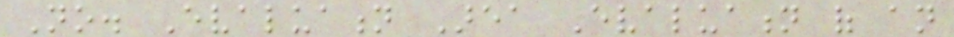No. Evaluation Area Evaluation of an
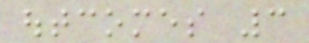outcomes 3
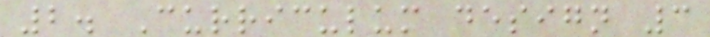2. Curriculum design 3
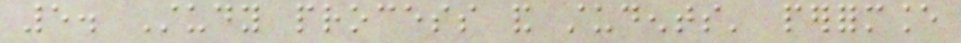5. Study process and students' performance
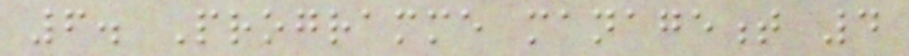6. Programme management 4
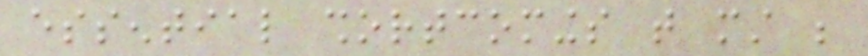essential shortcomings that must be
